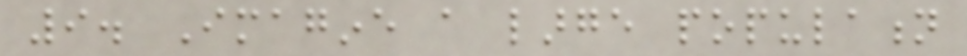9. Imagine a large population
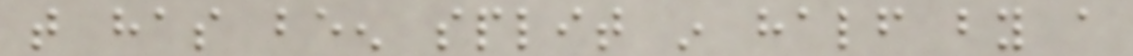that has been split in half by a
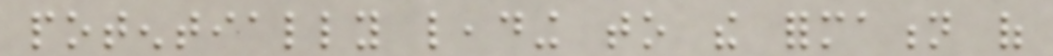potentially leading to the formation of
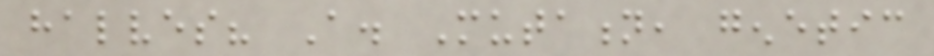halves? A. Mutation, genetic
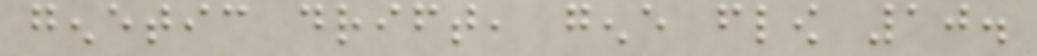genetic drift, gene flow 10.
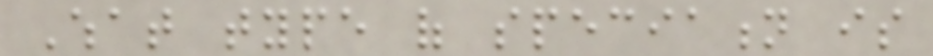What type of speciation is
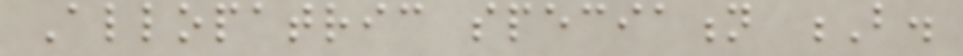Allopatric speciation B.
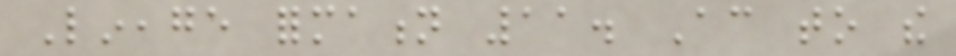Lineage formation 11. According to the
